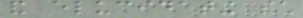and elucidating such
